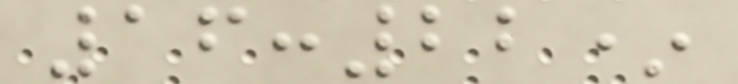16:22*
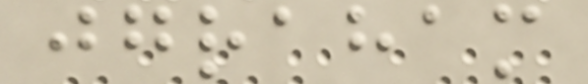jgraham
